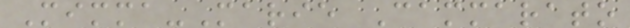Mimma-Marie Cammarato
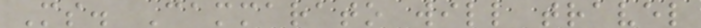Ms. Cammarato will travel
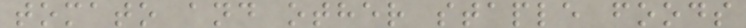tomato and other staple foods
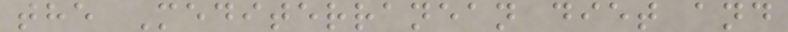the Mediterranean diet and
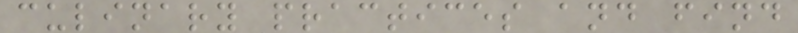culinary practices and find
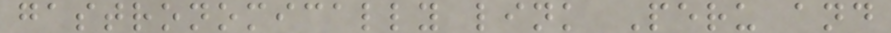gastronomically link Peru and
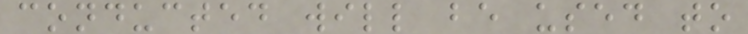conducted will be used to
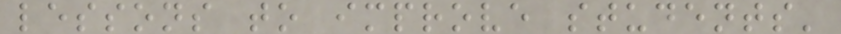lessons to improve students'
